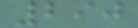290
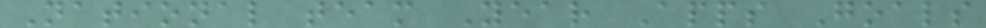National team Year Apps Goals
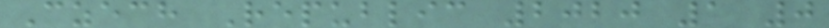Czech Republic 2020 1 0
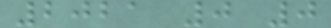2021 0 0
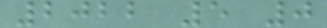2022 5 0
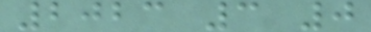2023 3 0
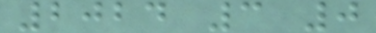2024 3 0
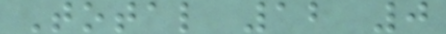Total 12 0
